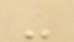-
